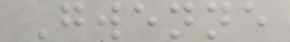Gwenne
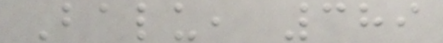Balu, 389
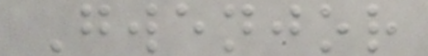Gwenjor
